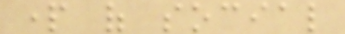part of social
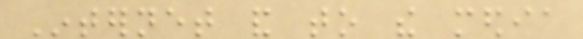Internet and to the media
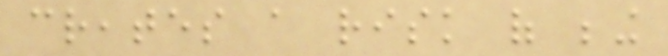creates a risk of being
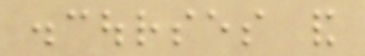discourses and
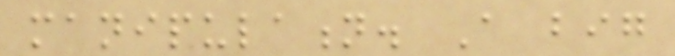manipulation. A big
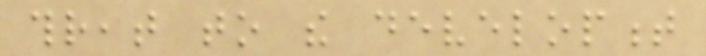threat to the development
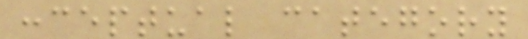conceptual category
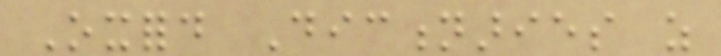Oxford Dictionaries as
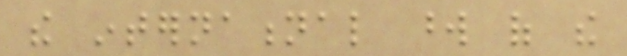the international word of the
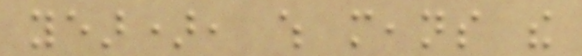year), which means the
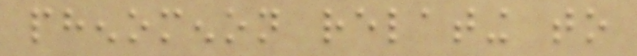phenomenon relating to
